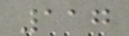117
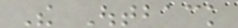The Outback
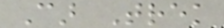Car Trek
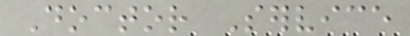Doctor Service
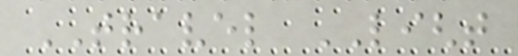TRAVEL LIGHT
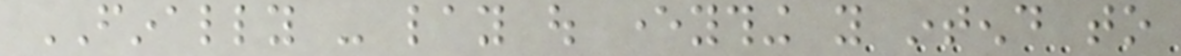FINALLY - lay out everything you intend to
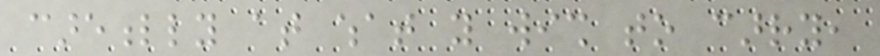carefully at what you wish to carry,
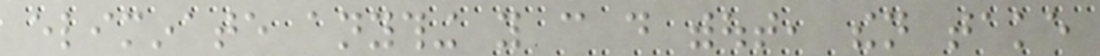eliminate anything you can do without, then take
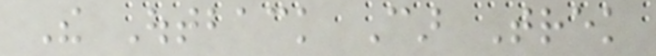The Outback Car Trek
